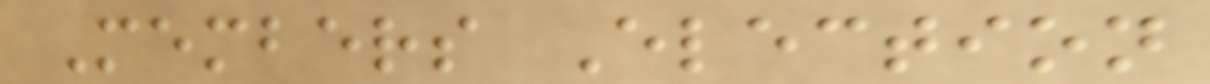Members Election
